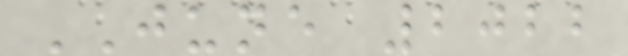JUNE 2022
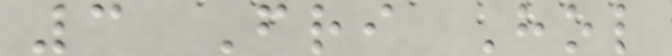3 Fri Hol
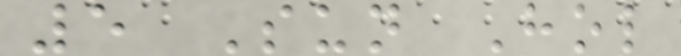5 Sun Hol
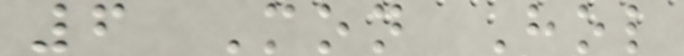6 Mon Hol
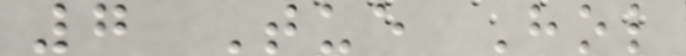7 Tue Hol
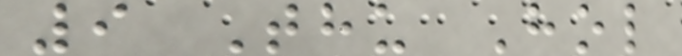9 Thu Hol
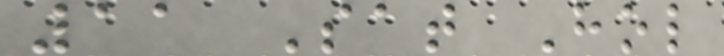11 Sat Hol
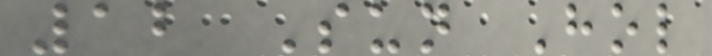12 Sun Hol
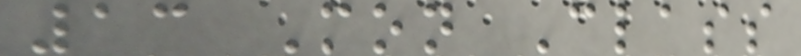13 Mon Class
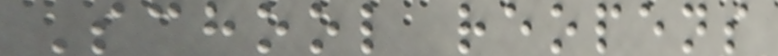School reopens
